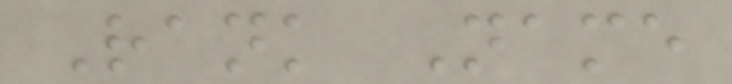Rank Name
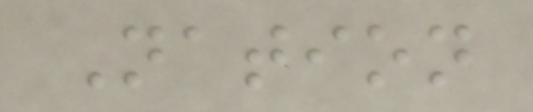Nation
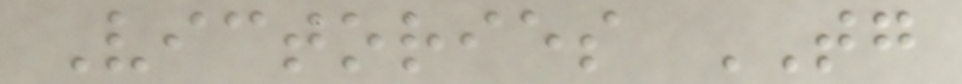Victories TG
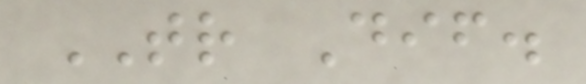TR Dif.
